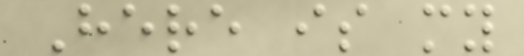Here is my
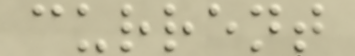current
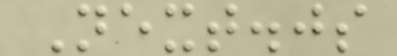Next.js
